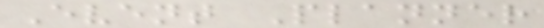Event Planner
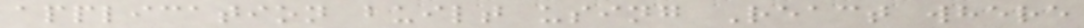application built using React where
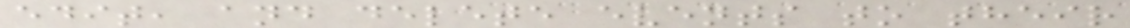edit, and delete events to their
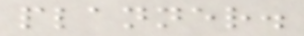planner.
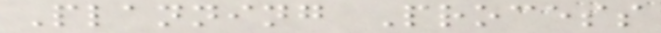Planning Process
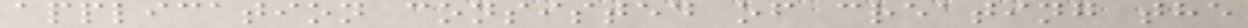application consisted of creating the
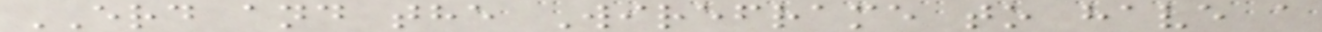ERD and the Wireframe to have a
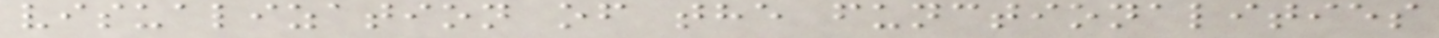visualization of the functionalities
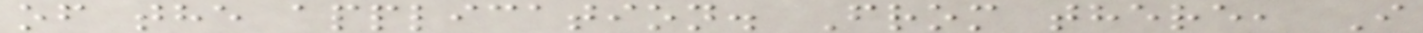of the application. From there, I
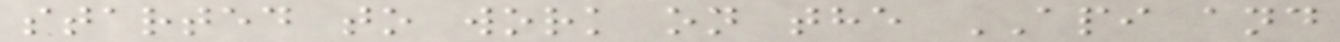started to work on the API and
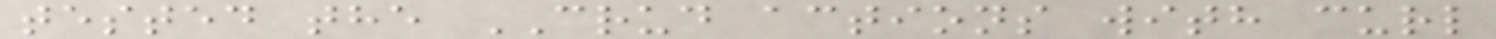tested the CRUD actions with curl
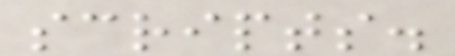scripts.
